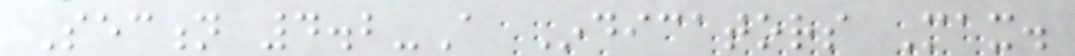Section 4.2-A Indicators Max.
